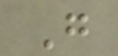G
